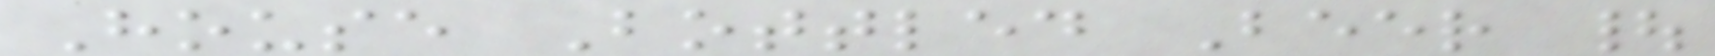House Bottled Beer |
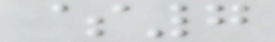$7
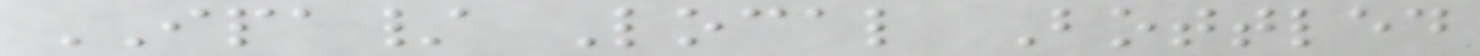IPA/ Local Bottled
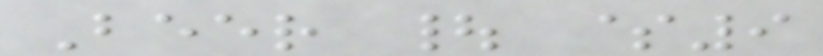Beer | $9
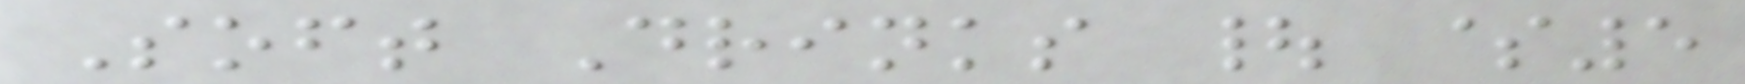Soft Drinks | $5
